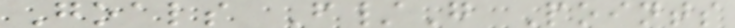Goals F/G Points
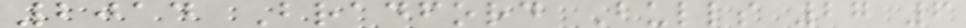2014 Bradford Bulls 27 6
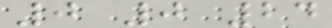0 0 24
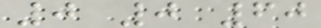0 0 60
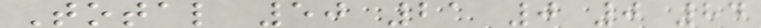Total 50 21 0 0 84
